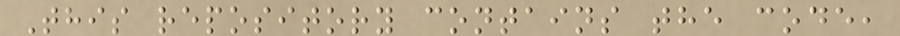This repository contains the code,
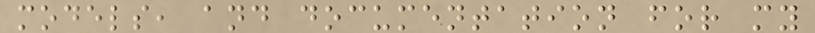models, and documentation for my
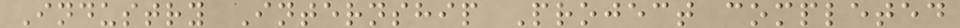Industry Internship Project completed
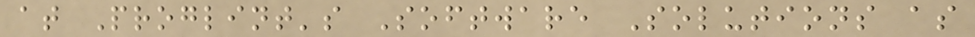at Proglint's Software Solutions as
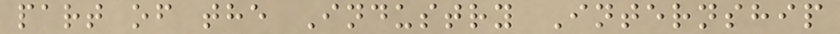part of the Industry Internship
